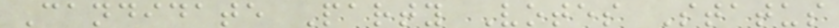Candidate Party Votes Status
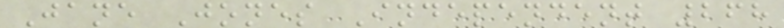Jane Jones Independent 268
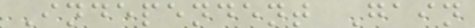Independent Gain
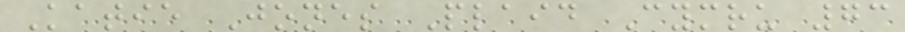Katie Jones Plaid Cymru 73
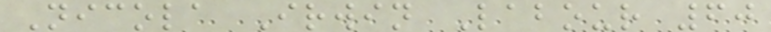Nicola Irwin Labour 60
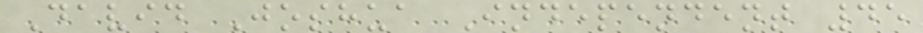David Joshua Independent 45
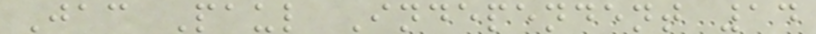Jac Paul Independent 14
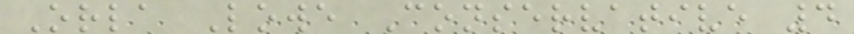Orla Lowe Conservative 4
